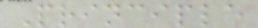Principle
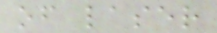of laser
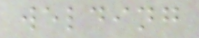welding
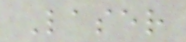Laser
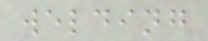welding
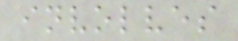involves
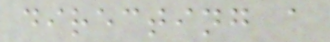directing a
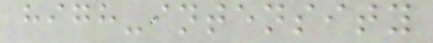high-intensity
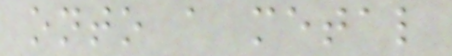onto a metal
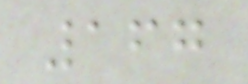167
